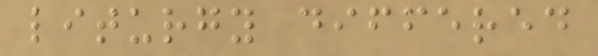liturgy differed
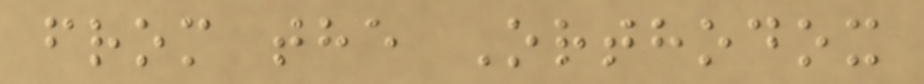from the Orthodox
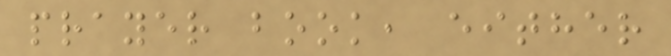prayer book, either
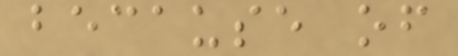because of
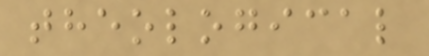theological
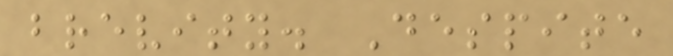brevity. Despite
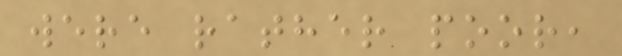were rather poor,
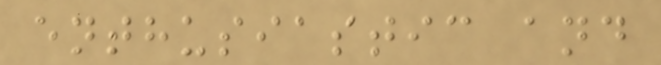enthusiastic and
